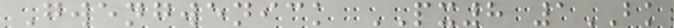Gwengwenick PX8 1BK
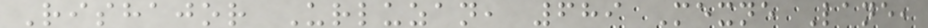Rishajor Urluzan, 689 Mexne Lane,
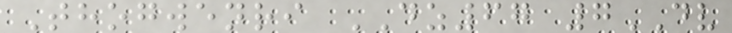Thogwenri DZ67 7DV
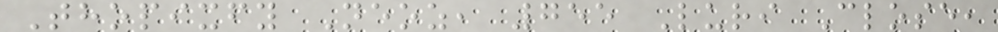Thopixfy Neoz, 755 Luri Close,
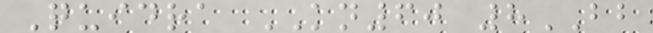Quidra KN60 8BB
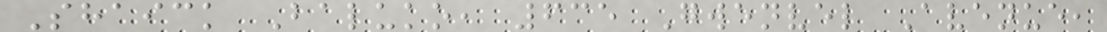Shaick Baluko, 635 Gwenvel Avenue,
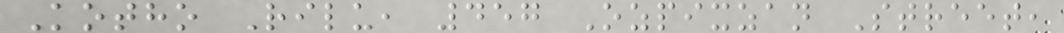Kotho Rilu, 457 Ozpixzan Street,
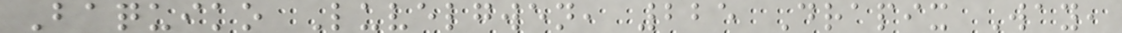Baquiko Luvelgwen, 225 Drapix Way,
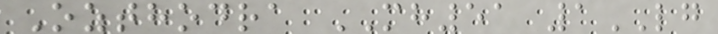Ozthodra MH51 1LG
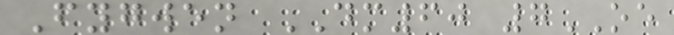Fygwen DM60 7OE
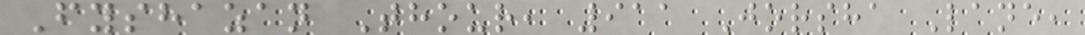Fyshazan Thour, 911 Jorsha Lane,
